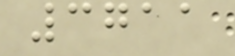3711
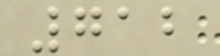712
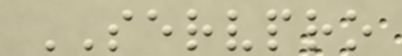SERVPRO
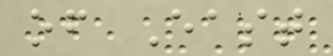of East
